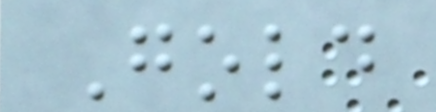Gold
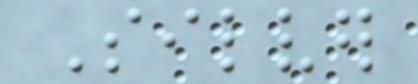Silver
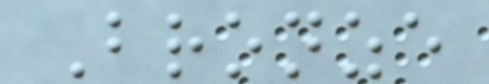Bronze
